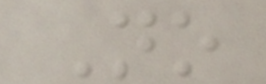No
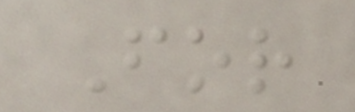For
